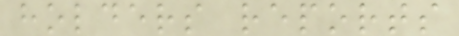holders reports
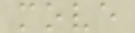move
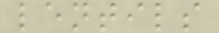lentils
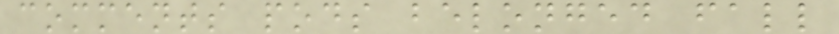comments pods belonged fall
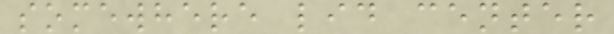somewhere lid center
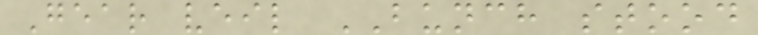Gear veil BUNCH stood
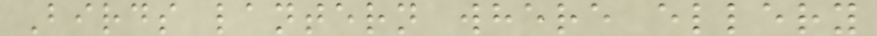Birds lantern where ellery
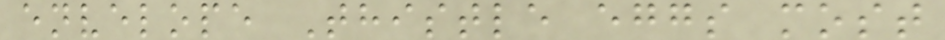envelope Thistle eggs most
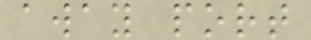away port
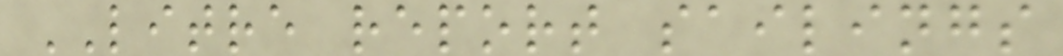LITRE report sailings
